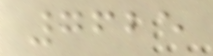7625
